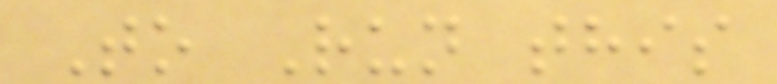To Run this
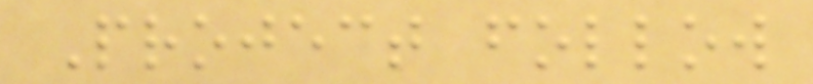Project follow
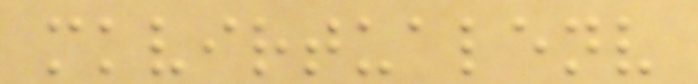mkvirtualenv
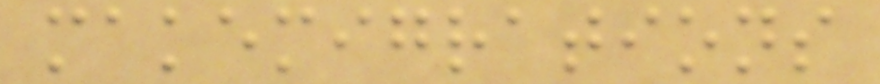makemigrations
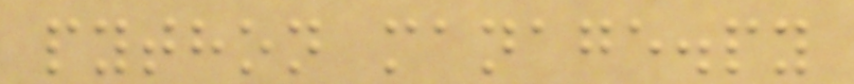python manage.py
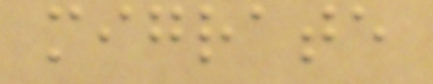migrate
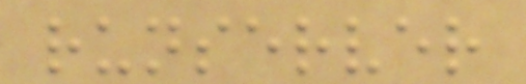runserver
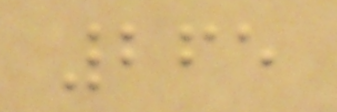265
